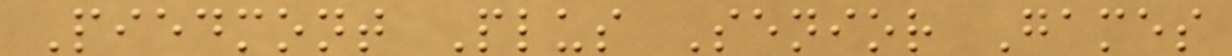Piedmont Plus Senior Games
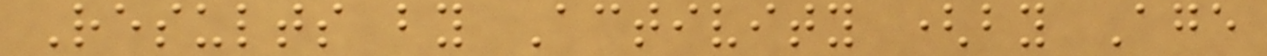Results by Activity (by Age
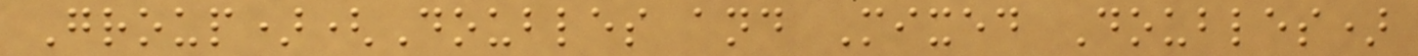Group)(Doubles and Mixed Doubles)
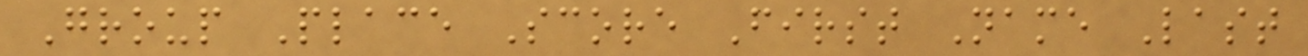Group Place Score First Name Last
